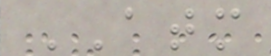ATM
